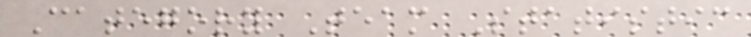Category Team Statistic
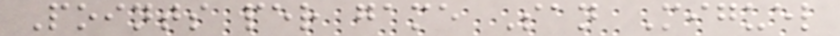Points per game San Miguel
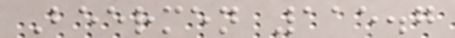Beermen 115.7
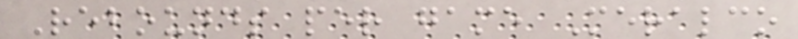Rebounds per game Meralco
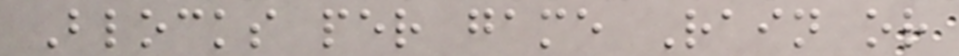Blocks per game Rain or
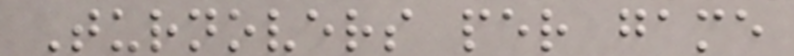Turnovers per game
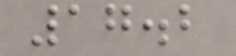17.2
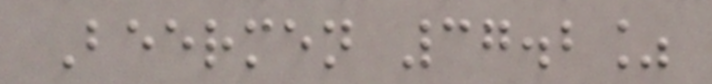Beermen 37.2%
